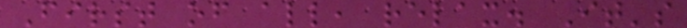First of all, relax. It's
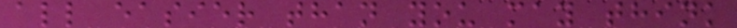all easier than you may think
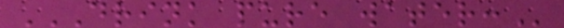DRINK PURE WATER:
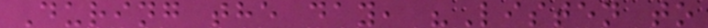During the day, "Listen to
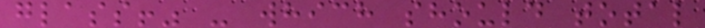glass!" - which should total
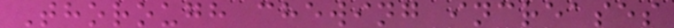Thorough chewing increases
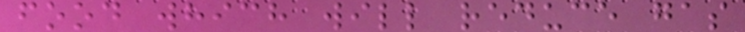food which will reduce gas
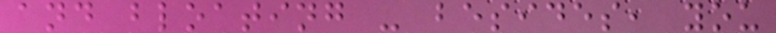and bloating - besides, you
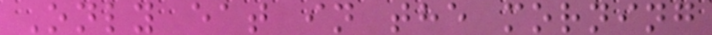Only eat in the morning
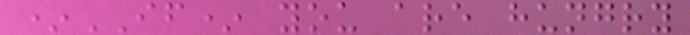*IF* you are hungry
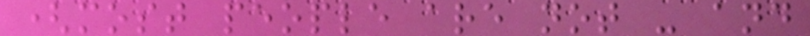(most people are not - and
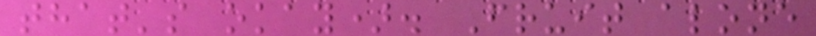that's okay). Fruit alone
